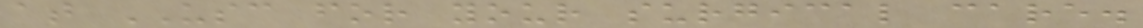at USC for your surgical care.
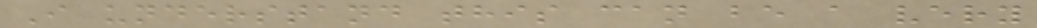I understand this can be a very
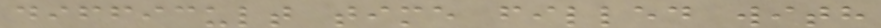difficult time filled with
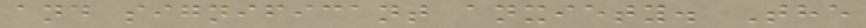and significant anxiety. The
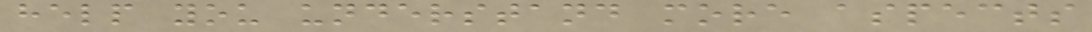help you understand more aspects
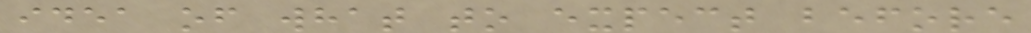idea of what to expect before
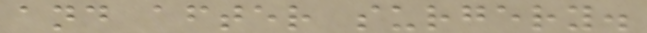and after surgery.
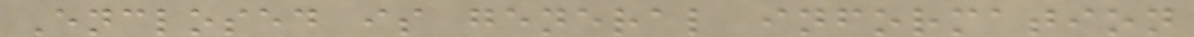Enclosed is general information
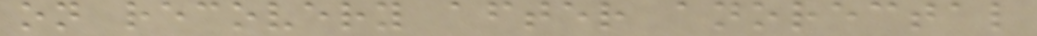on recovery after anorectal
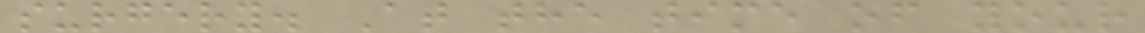surgery. At the time of your
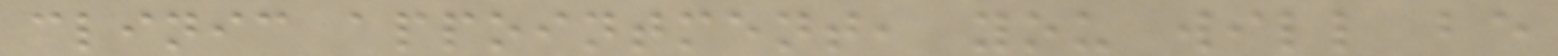clinic appointment, you will be
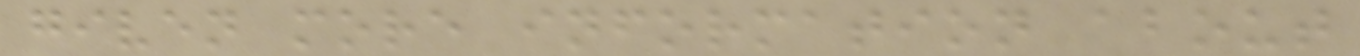given more information about
